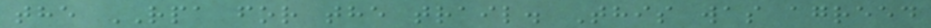the RPA for the trail. This was agreed
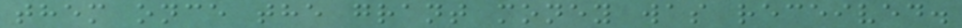them once the grant money was received.
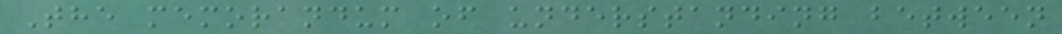The memorandum of understanding between
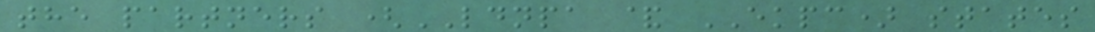the partners (LDNPA & EKPC) states
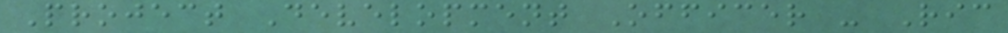Project Development Officer - Ric
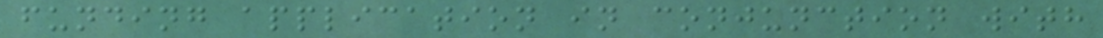funding application in conjunction with
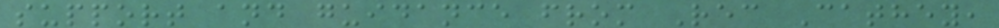support and guidance from Rec Cathey,
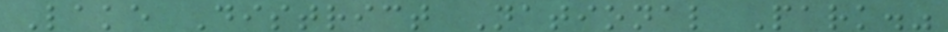Lake District National Park."
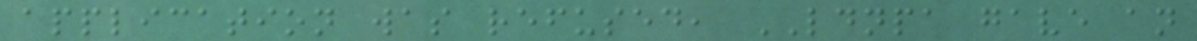application was refused, LDNPA gave an
